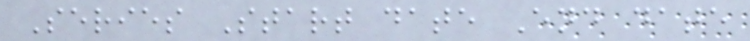Series Start date End date
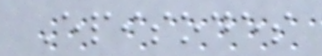Episodes
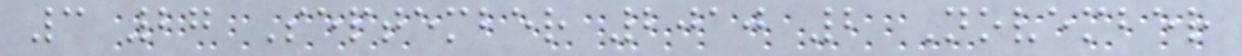3 27 September 2010 2 November
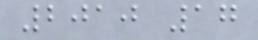2010 17
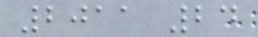2011 24
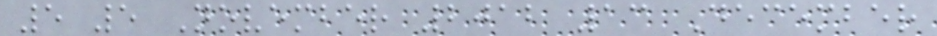5 5 November 2012 13 December
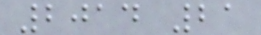2014 21
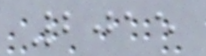2015
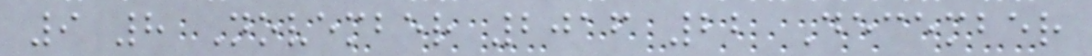9 8 November 2016 22 December
